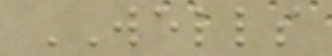WELLS
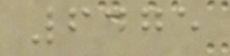6475
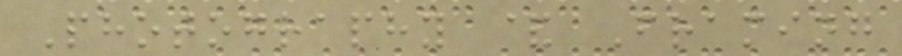Photography & Framing
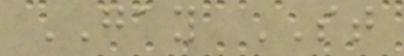GAY ST
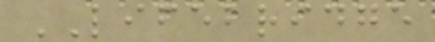LIFEBRIDGE
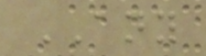ANY
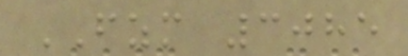FZM 3085
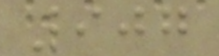907
